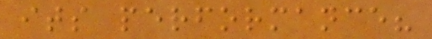its performance?
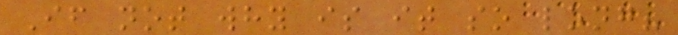If not why is it so long?
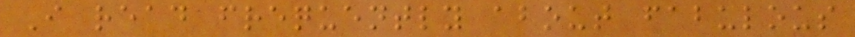I read frequently about fabulous
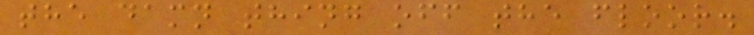the damn thing off the floor.
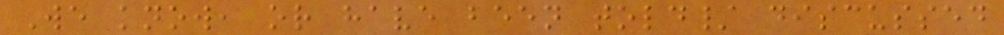We know, or have been told/ discussed
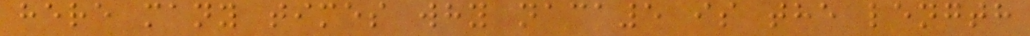here many times why naca5 is the length
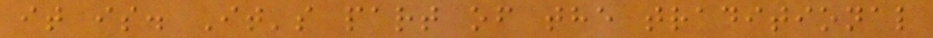it is. It's part of the traditional
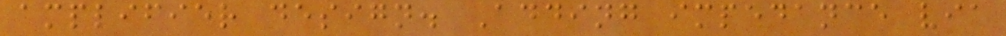amplifier design. Adding impedance via
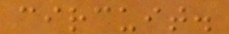circuit.
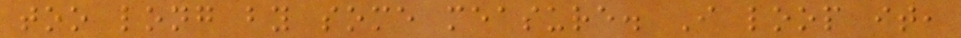too long by some measure. I loop it,
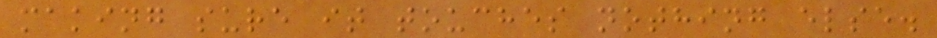making sure it touches nothing else.
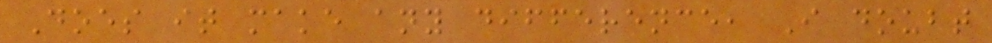Does it make any difference, I doubt
